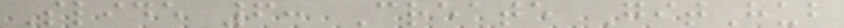Slide 6: Create GitHub
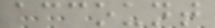account
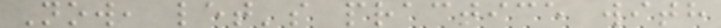Now, let's practice with
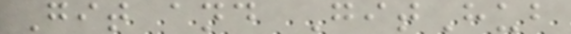Git and GitHub
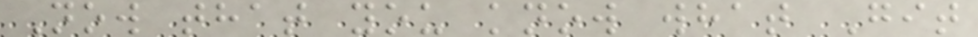Now that you know what Git
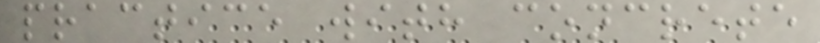practice with concrete
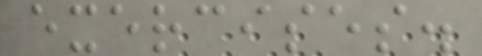exercises.
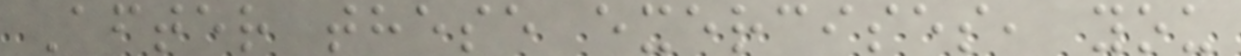After these exercises, you
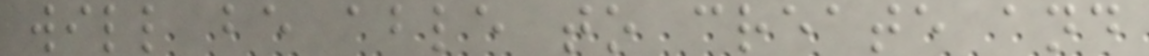will be able to create and
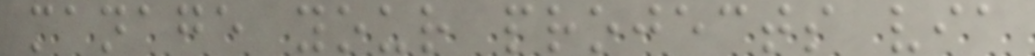manage your projects via
